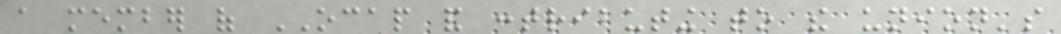a member of OCAP and contributing to the union's
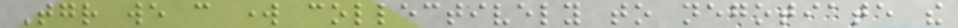Together we can work collectively to negotiate the
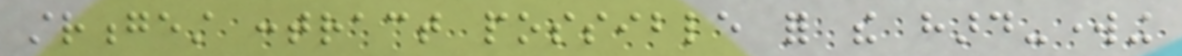strongest contract possible for the hard-working
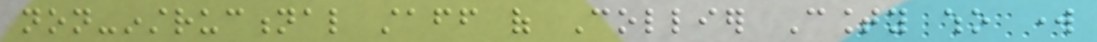non-instructional staff of Collier County who work
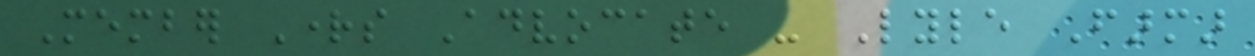Member Rights Advocate - Lyle Farmar
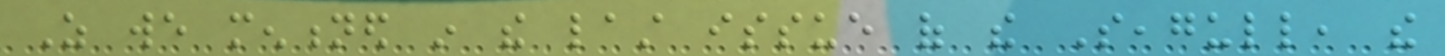As we mentioned in the last issue of the Seagull, the
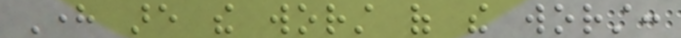Here are the worst of the worst:
